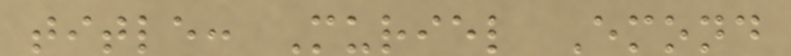title: Muriel Emond
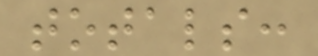totals:
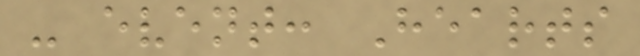- event: Hearts
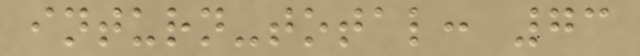inturn-total: 73
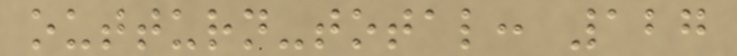outturn-total: 127
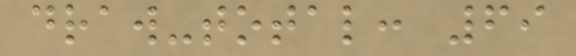draw-total: 69
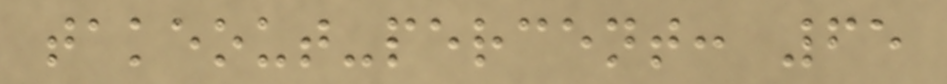takeout-percent: 65
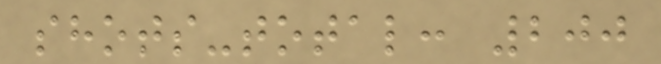shots-total: 200
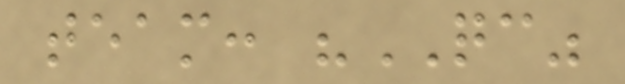team: "QC"
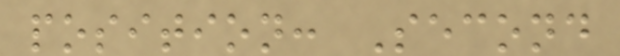position: Second
